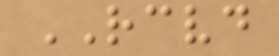RECEIVED
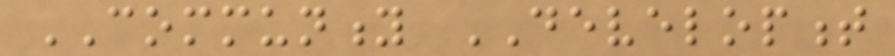COMMUNITY DEVELOPMENT
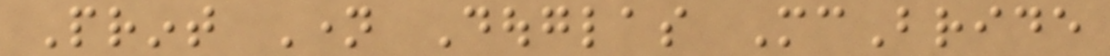Print Name Douglas McBride
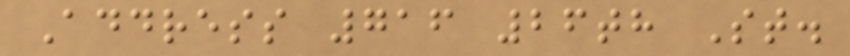Address 716 26th St.
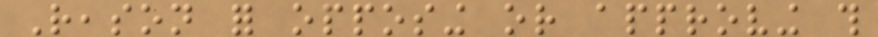Reason for opposing or approving this
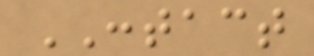CONTACT
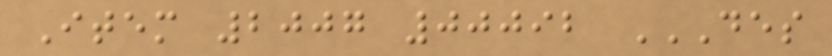Item 2007 00092 DES
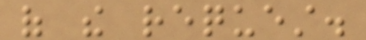of the request.
